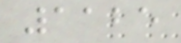1125
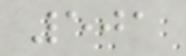501
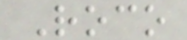Roco
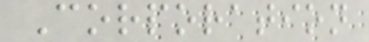Corporation
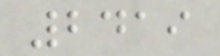2419
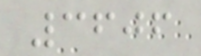3606
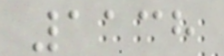1138
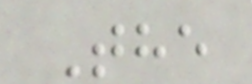The
